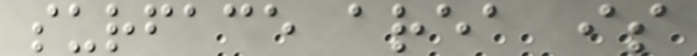surface area is
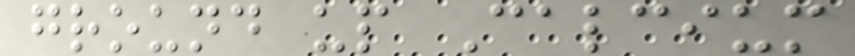ground up Calcium
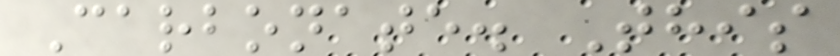Carbonate. This
